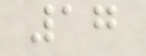17
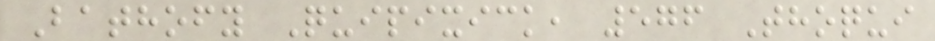Bathofy Quipixick, 576 Thoqui
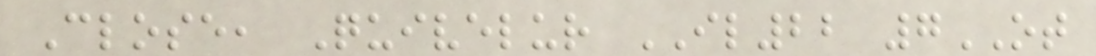Close, Quivelur IL22 7OT
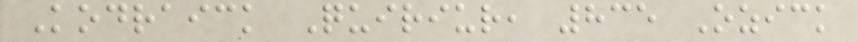Kodraick Quiriur, 835 Ozick
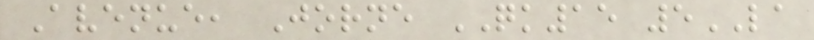Avenue, Jorne QK15 5LA
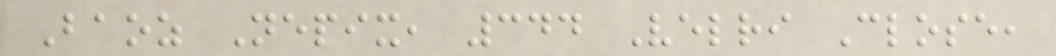Baoz Nepix, 344 Velri Close,
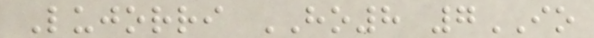Lujorri HO8 7IO
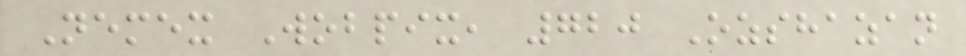Nemex Wobpix, 720 Ozshazan
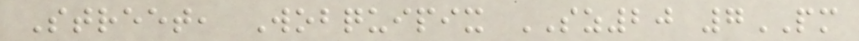Street, Wobquipix SZ20 7PM
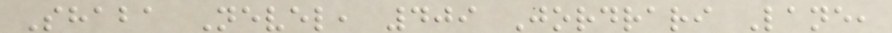Shaba Nevel, 409 Jordrari Lane,
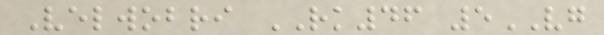Velwobri RK46 5VG
